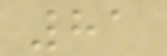81
